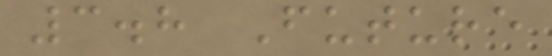3.8 Future
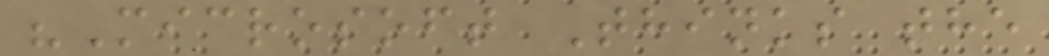"Microsoft Thinks the
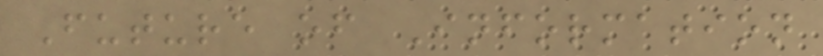Future of Information
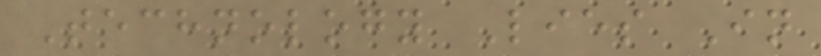Technology Lies In
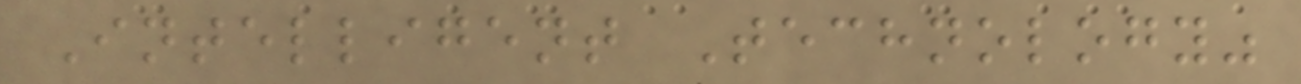Intelligent Technology"
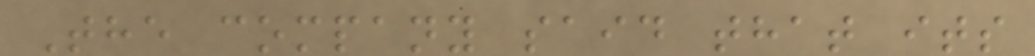The company said that its
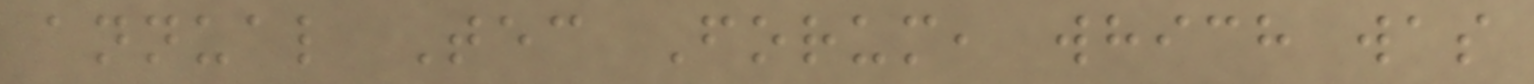annual Tec Forum, which was
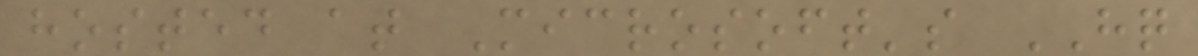hosted at Microsoft's HQ
